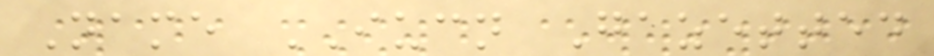Name IUCN Gazetted
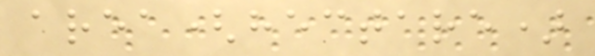area(hectare)
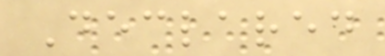Declared
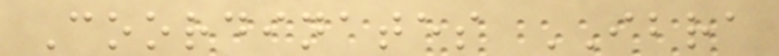Coordinates IBRA
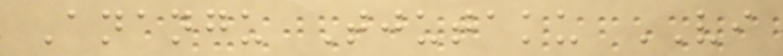Anangu Tjutaku VI
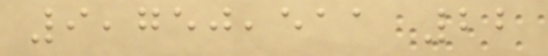9,750,511 22
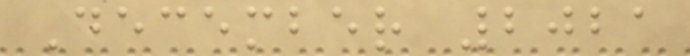December 2021
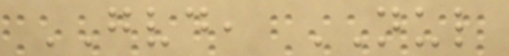GVD, NUL
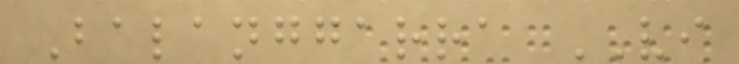Balanggarra VI
